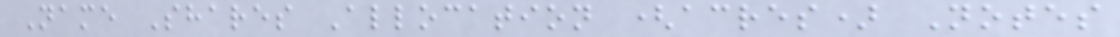Name Shares Allocation (acres) Notes
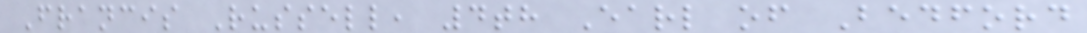Francis Russell, 4th Earl of Bedford
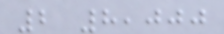2 8,000
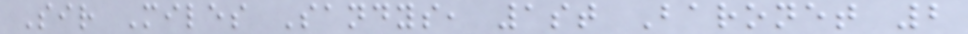Sir Miles Sandys, 1st Baronet 2
